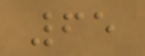65
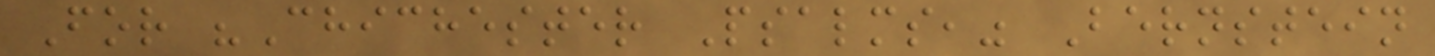For "Chichester Psalms," Bernstein
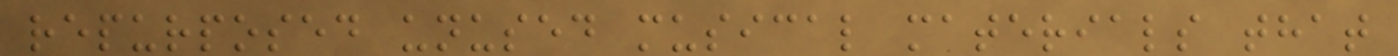repurposed unused musical materials that
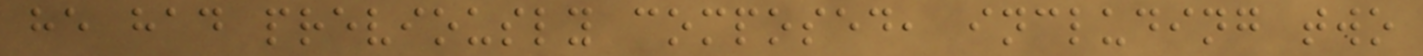he had previously composed, including two
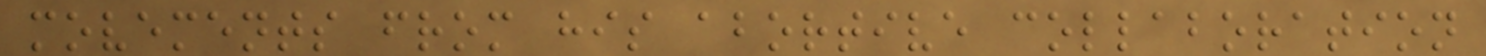movements from his abortive collaboration
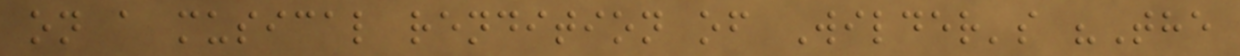on a musical rendition of Wilder's "The
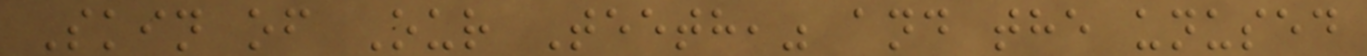Skin of Our Teeth," and the unused
